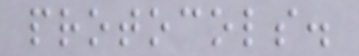protocols.
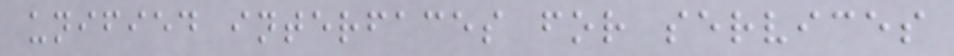unified interfaces for services
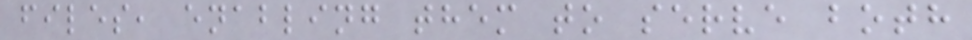files, enabling them to serve both
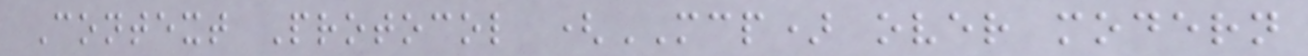Context Protocol (MCP) over modern
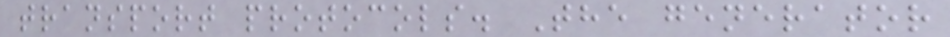transport protocols. The generator
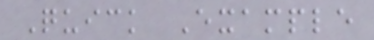Quick Example
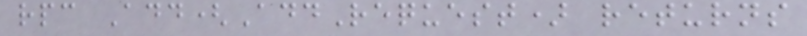rpc Add(AddRequest) returns
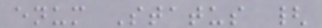enum Status {
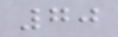70
